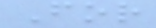For
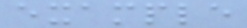example
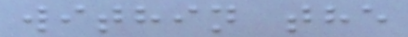within the
